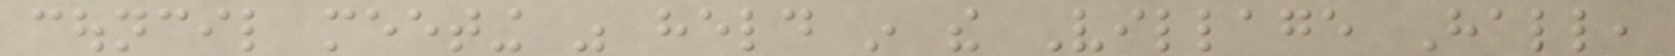council meeting was held in the Village Hall,
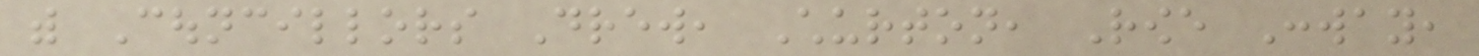with Councillors Drew, Churton, Rowe Conway,
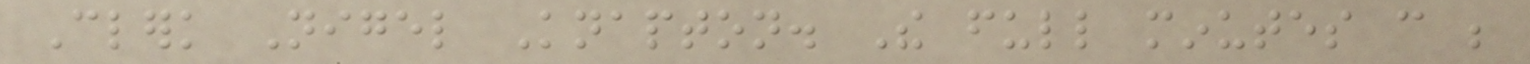Clerk Nigel Knapton. The full minutes can be
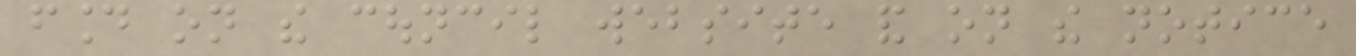found on the council website and on the notice
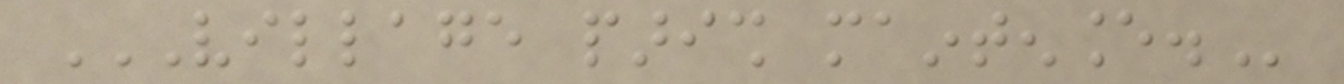VILLAGE PARISH MAINTENANCE.
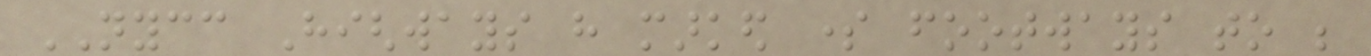NYCC Highways have marked some footways to be
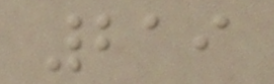219
